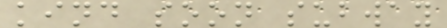kind soon subway
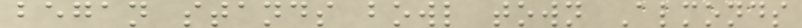began stands bowl town Almonds
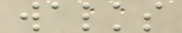walks
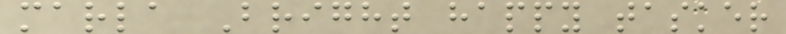marla Bright happy tasker
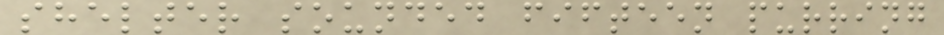shelter sounded fifteen purring
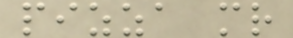pizza mr
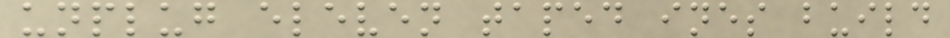unplug eleven taped ines build
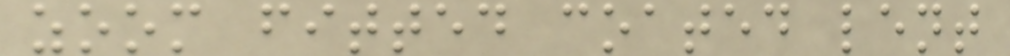zoom fitted coated lent
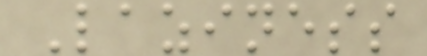Laziness
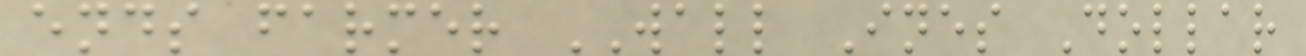ends farmer WALL Ines Dollar
